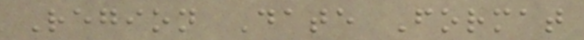Region Date Format
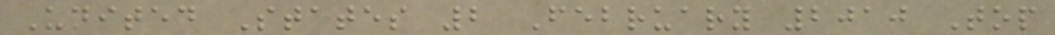United States 2 February 2010 Top
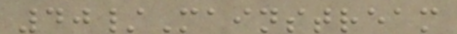40/Mainstream
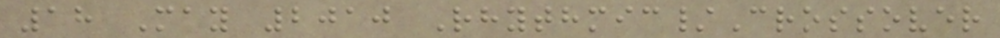18 May 2010 Rhythmic/Crossover
